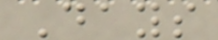Days
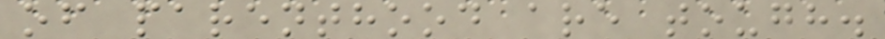of parenthood are tough.
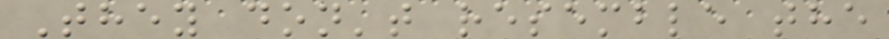They don't resemble the
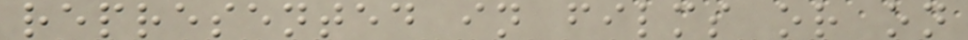represented in films or on
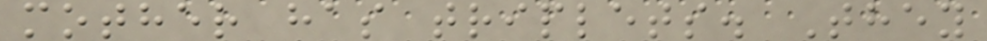mother has triplets. They
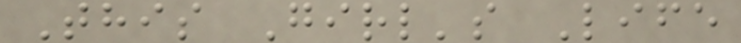This Girl's Life
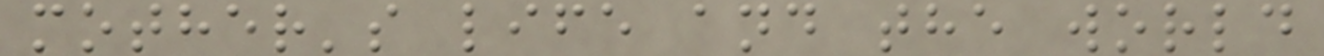mother's life and the world
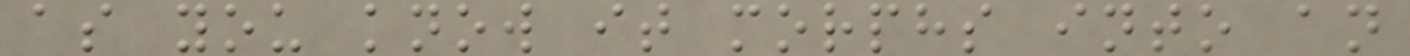as you know it morphs into an
